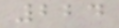224
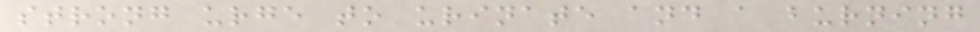strong urge to urinate and a burning
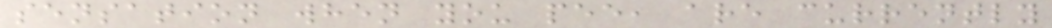sensation when you pee, are currently
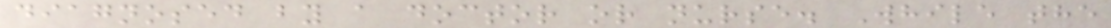diagnosed by a doctor or nurse. While the
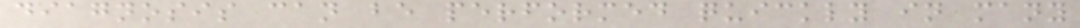diagnosis can be performed quickly in many
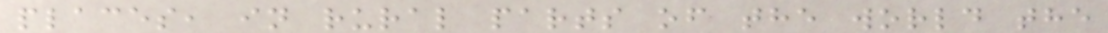places, in rural parts of the world the
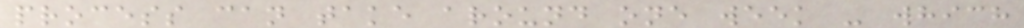process can take around one week - which
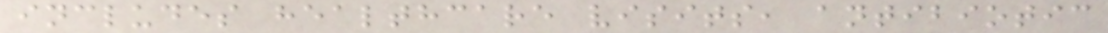includes healthcare visits, antibiotic
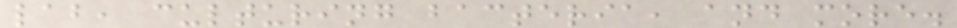lab, culturing bacteria, and more.
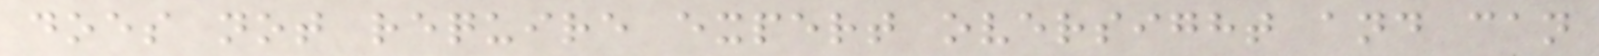does not require expert oversight and can
